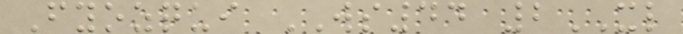Fyozqui WS44 2XL
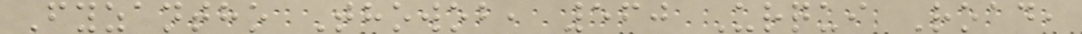Fyzantho Thowob, 560 Urqui Road,
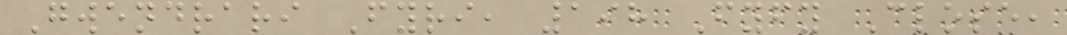Gwendrari Fyri, 198 Fyfy Close,
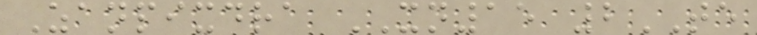Zanpixdra XN15 2TE
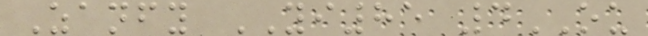Zanfy YI85 4OU
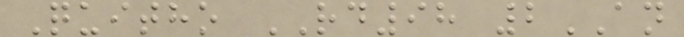Quitho RD98 2AN
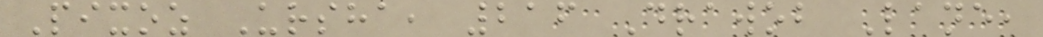Pixoz Ursha, 216 Drawob Lane,
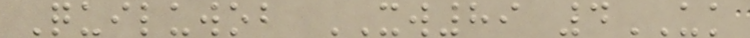Quiluwob XW89 4UK
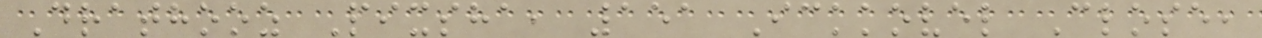Drathooz Pixsha, 151 Ickkovel Close,
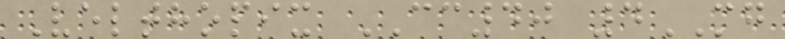Velthopix CC40 4MG
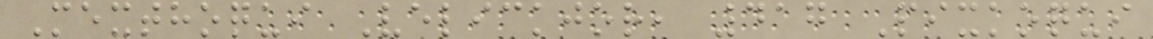Mexthoqui Velickjor, 417 Pixkoqui
